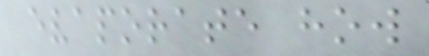evaporate how
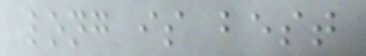long is best
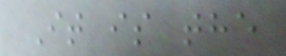It is the
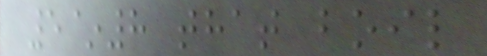5~8 that boil
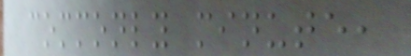commonly minute,
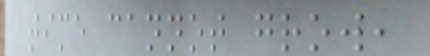time cannot grow,
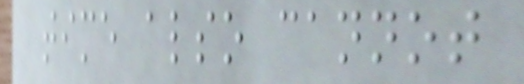time also cannot
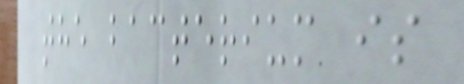the bacterium is
